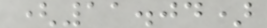(11.04)
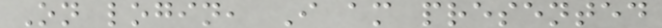On login, I am presented
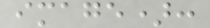image):
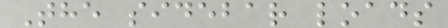The sidebar loads
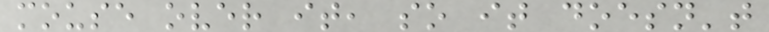mouse over it, so it doesn't
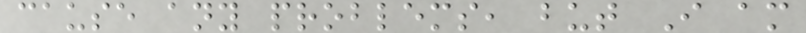cause any problems, but I am
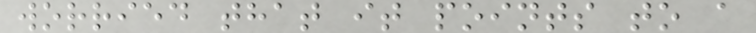worried that it points to a
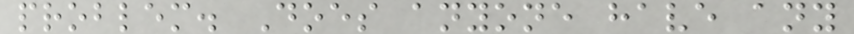problem. Does anyone have any
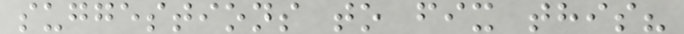suggestions to fix this?
